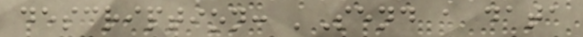description: 'Send a data
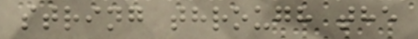string through the
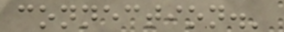connection.'
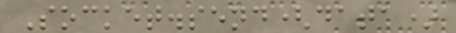Socket.send(data)
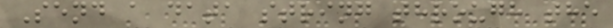Send a data string through the
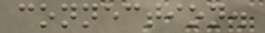connection.
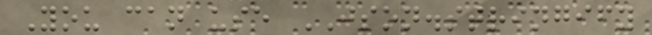You can use JSON.stringify
